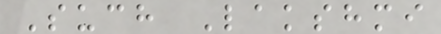Such Lakshmi
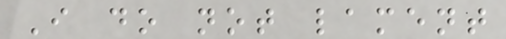I do not lament
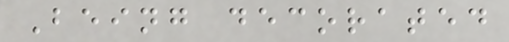Being decorated
